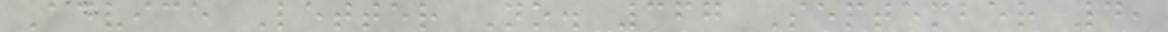Advice Letter No. 367 September 4,
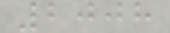2008
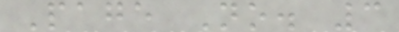Page No. 3
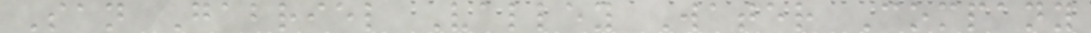San Gabriel Valley Water Company
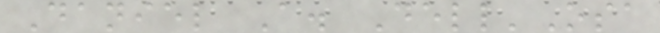Daniel A. Dell'Osa
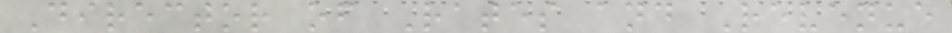Director of Rates and Revenue
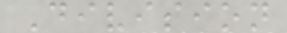Division
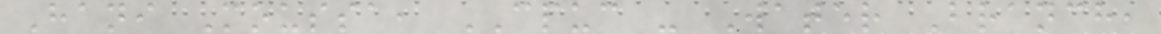Hani Moussa, CPUC - Water Branch,
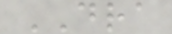DRA
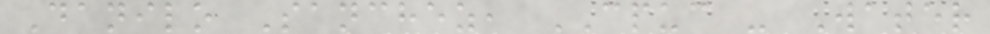Danilo Sanchez, CPUC - Water
